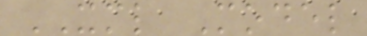XML Model
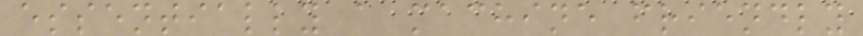essentially a machine friendly
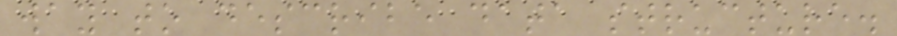way to describe data structure.
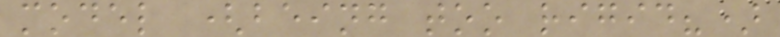model (being too rigid?)
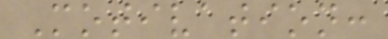Motivation:
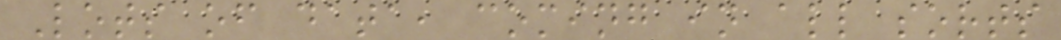Lots of data, coming in all sorts
